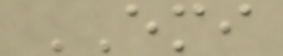EMI
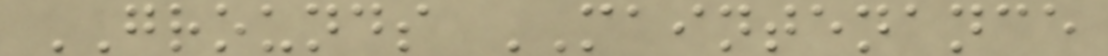GROUNDS MAINTENANCE
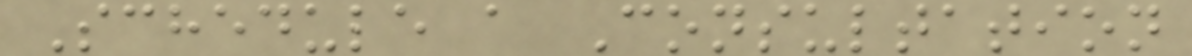Schedule a Consultation
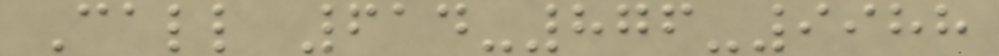Call 614-876-9988
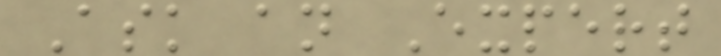Ask an Expert
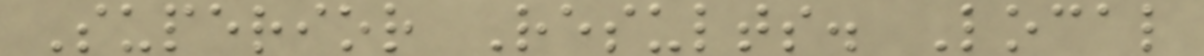Superior Results. Local
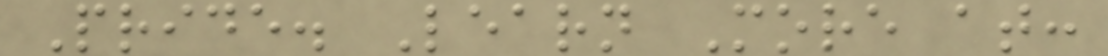Pride. Learn More at:
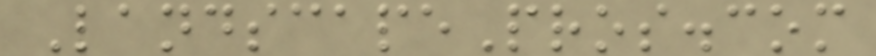LandscapePros.com
